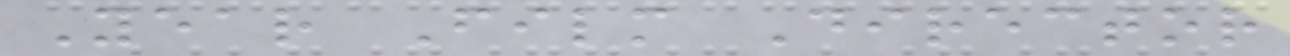Year Film Director
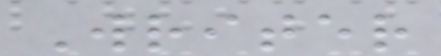Writer
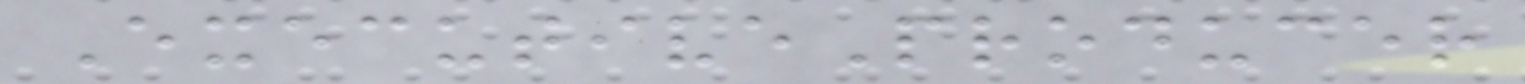ExecutiveProducer
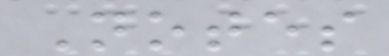Notes
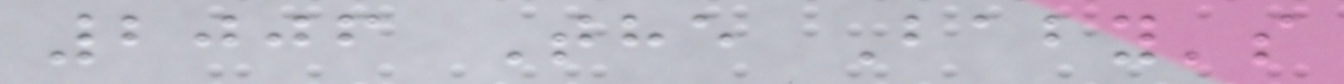2006 The Baby's
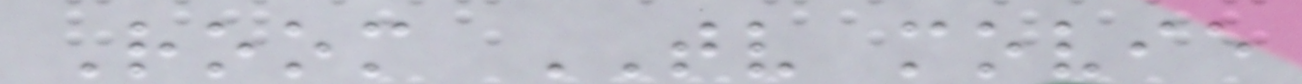Room TV movie
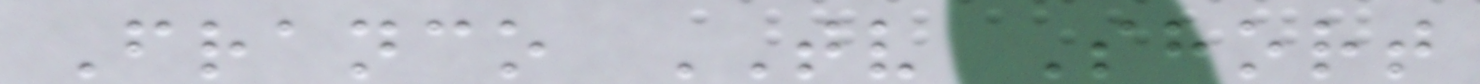Franco TV Short
